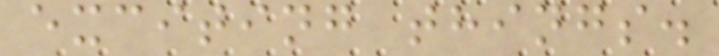exciting things.
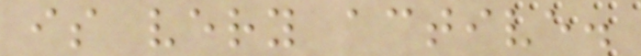is very active.
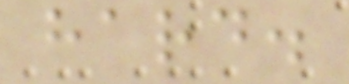hard.
